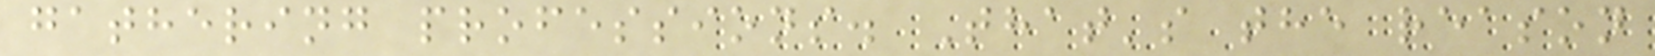gathering professions. That's the reason
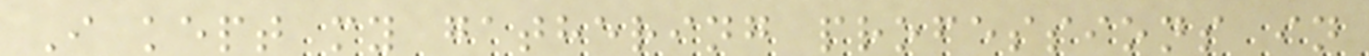I kept my gathering professions in
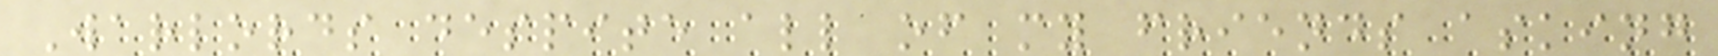Warlords despite all of my friends asking
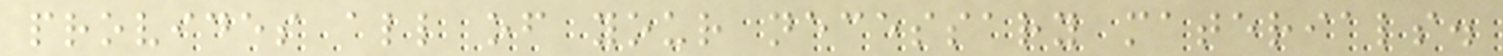provides all of your necessary materials.
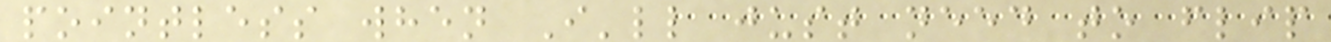pointless when I'll just need to flip
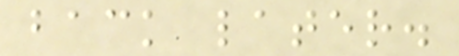back later.
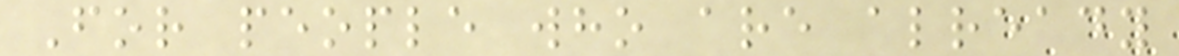For people who are already
